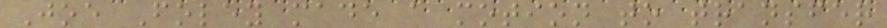Joe Foley made a motion to transfer
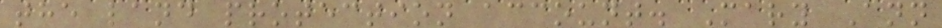the land protection account. Mary Ann
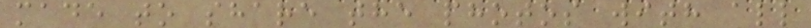made to share the photos with all
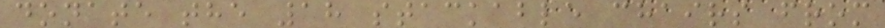donate the 18 stackable chairs from
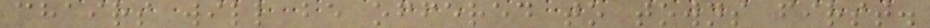chairs will be offered to towns first.
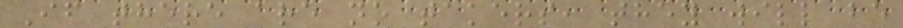If there are no takers, they will be
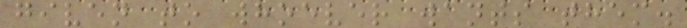given to whoever wants them.
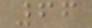66
